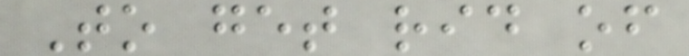To get rid of
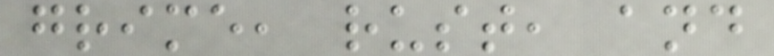grime, rust, and
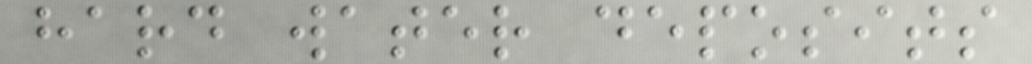hard water deposits
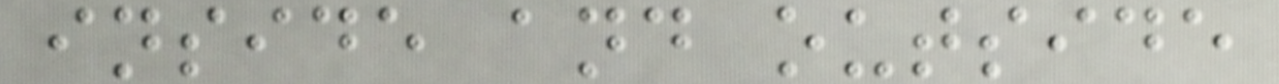inside and outside
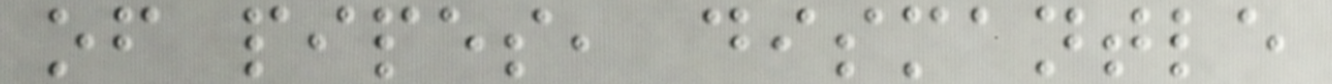of pipes, dismantle
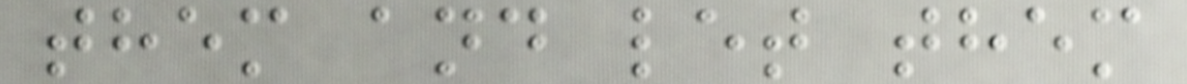them and let them
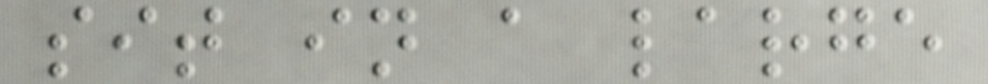sit in a large
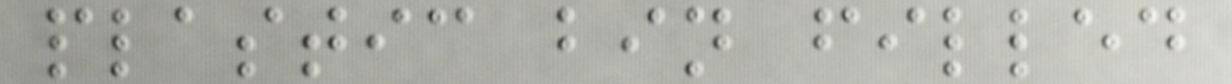plastic bin filled
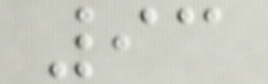93
